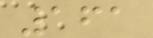161
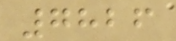7826
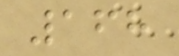168
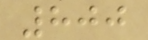800
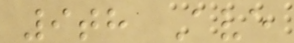9th Ave
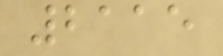2115
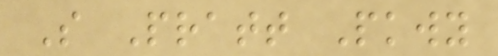S Pratt Pkwy
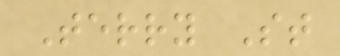Terry St
